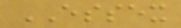ESSEX
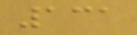131
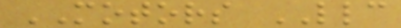MOTORS LLC
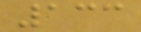133
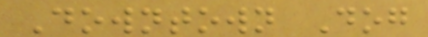Downtown Dog
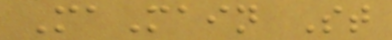MaMain St
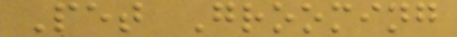Pet Grooming
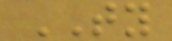TY
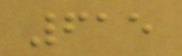615
